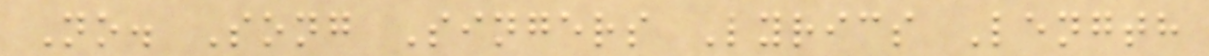No. Song Singers Lyrics Length
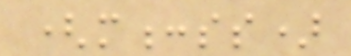(m:ss)
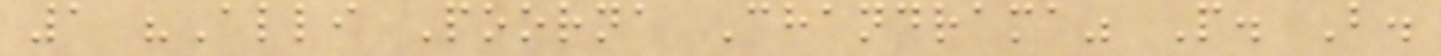1 "Alli Poorna Chandrama" P. B.
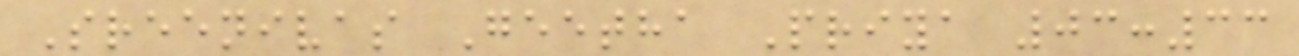Sreenivas Geetha Priya 03:33
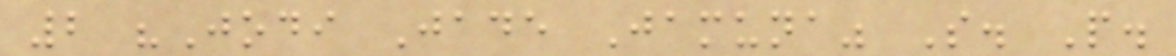2 "Jodi Jade Jamuna" S. P.
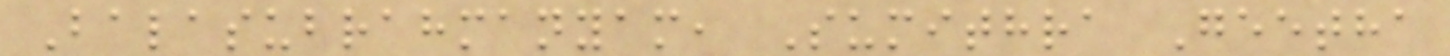Balasubrahmanyam, Sumithra Geetha
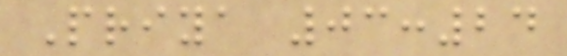Priya 03:24
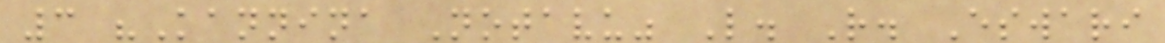3 "Kannina Notavu" L. R. Eswari
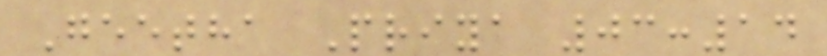Geetha Priya 03:14
